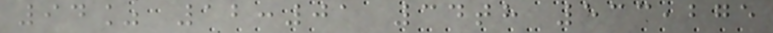94% 12:01 34th 533,275
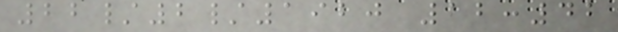22/2/1920 12:42
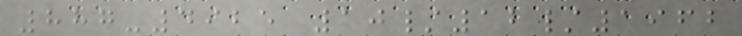887-4925 10/12/1962
